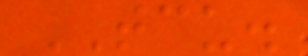TCU.
